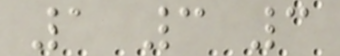1 3 3
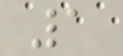1
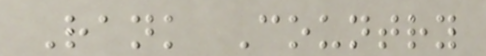Rank Country
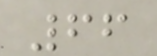66
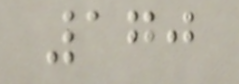170
